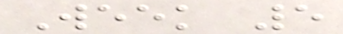Week 5
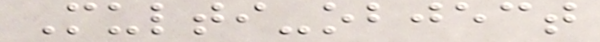Multi-object
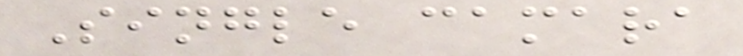Single camara
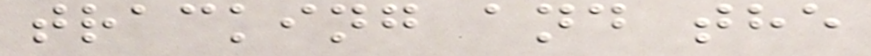tracking and the
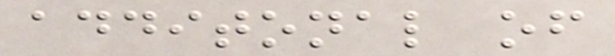additonal of
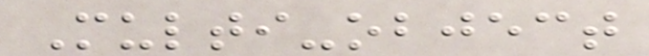Multi-object
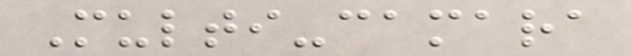Multi-camara
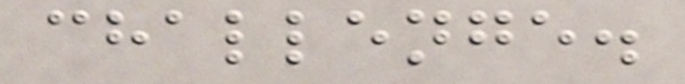challenge.
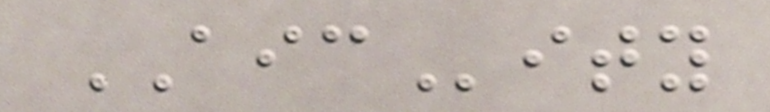AICity
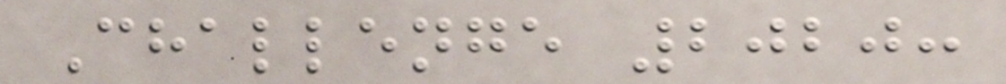Challenge 2020:
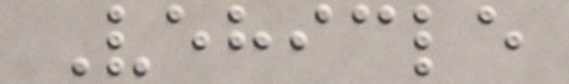Vehicle
